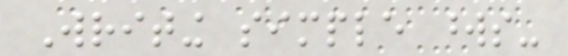Writing simple words-
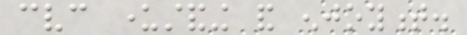cvc understanding and enjoyment.
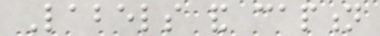Labels and caption
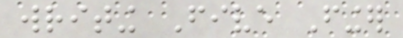writing Five Finger
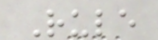Rule
